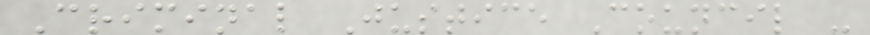Criminal Justice Council -
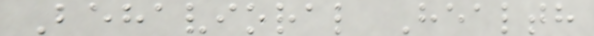Behavioral Health
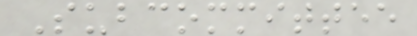Subcommittee
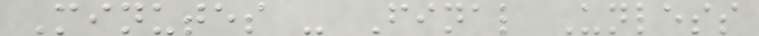Minutes - Final Unless
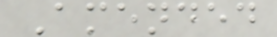Amended
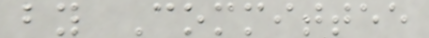by Committee
